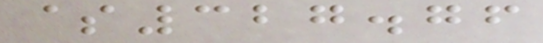$327.76
